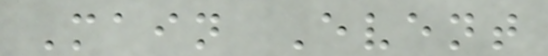Main Event
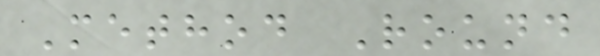Method Round
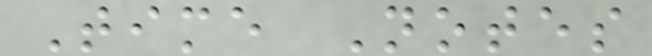Time Notes
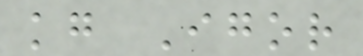kg Igor
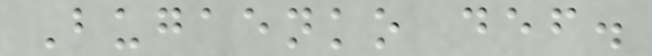Bugaenko def.
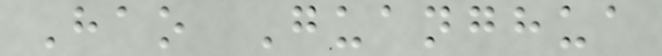Hao Guanghua
